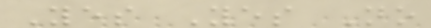Yes Yes No
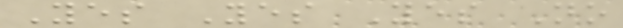Yes Yes Yes No
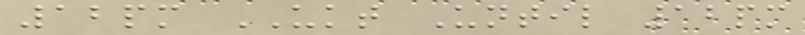12pm UKT Until 12pm
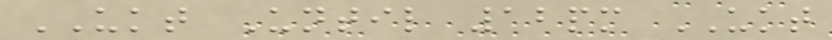UKT Until 12pm UKT
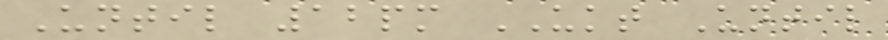Until 12pm UKT Until
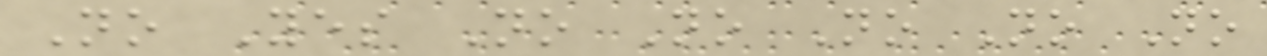No Yes No No No No No
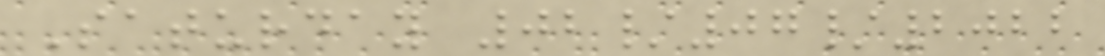Saturday 02/07/2022
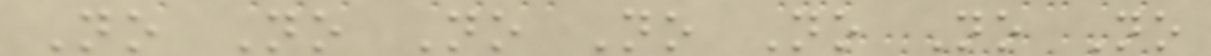No No No No No No No
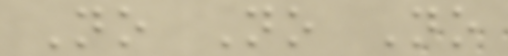No No No
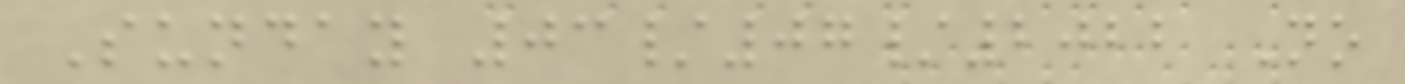Sunday 03/07/2022 No
